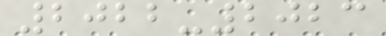2022-2023
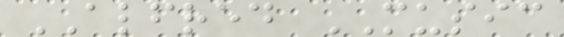ALFRED MUSIC
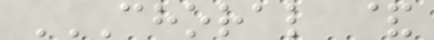CHORAL &
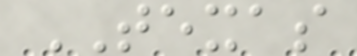TEXAS
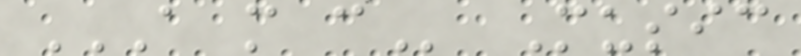A M C Music
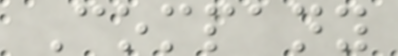Company
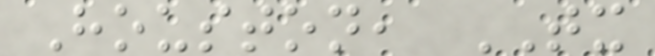Houston, TX
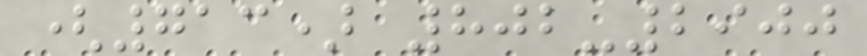(713) 802-2900
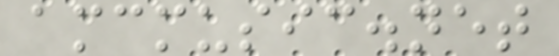amcmusic.net
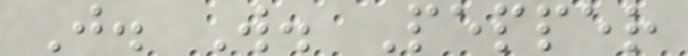J. W. Pepper
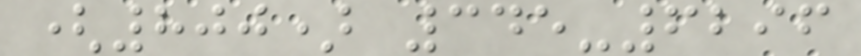(800) 345-6296
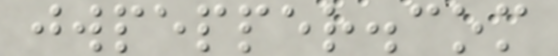jwpepper.com
